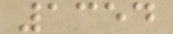1354
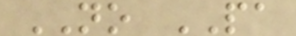NO PA
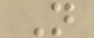N
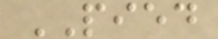PIED
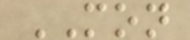MON
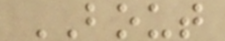BOUT
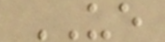UE
